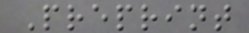Preprint
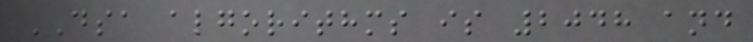DSA algorithms is 2048 and
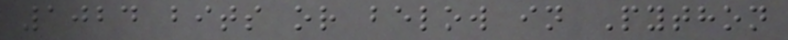1024 bits or below in Python
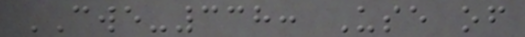CWE-338: Use of
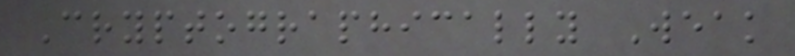Cryptographically Weak
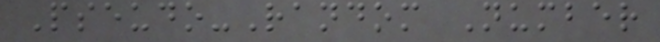Pseudo-Random Number
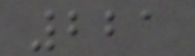221
